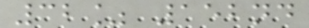32% 152nd
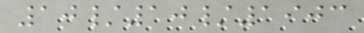10/10/1903
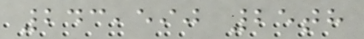243,590 25th
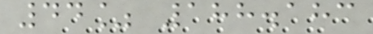44% 188.183
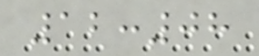12:08
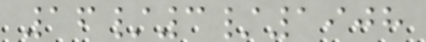16/3/1908
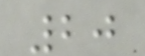20
